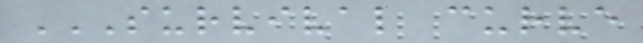SURVIVAL CURVE
